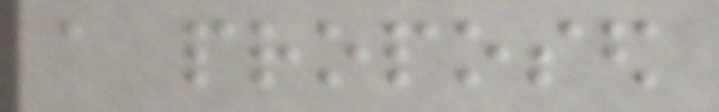a proposed
